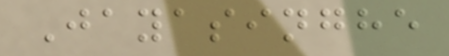Jayasinghe
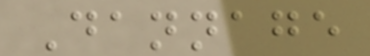Dannage
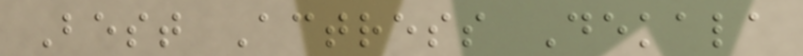Best Actress Dekala
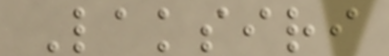Laksiri
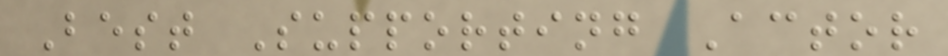Best Supporting Actor
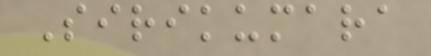Sirikumara
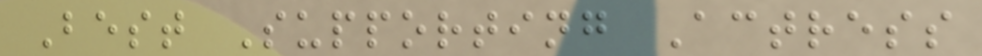Best Supporting Actress
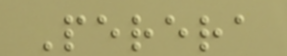Perera
